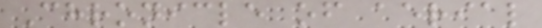Chronicle of aerial
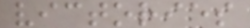victories
